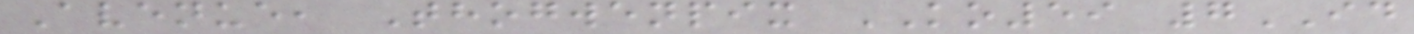Avenue, Thogwenpix KO59 7ID
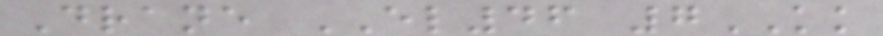Drane EL46 7KK
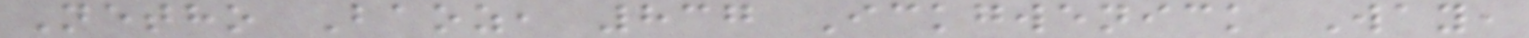Netho Baoz, 837 Ickgwenick Way,
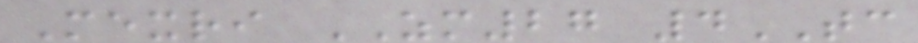Mexri ZM27 4TC
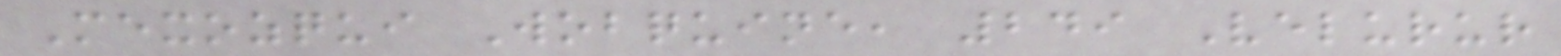Mexozqui Wobquine, 249 Velurur
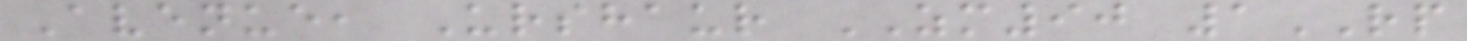Avenue, Urshaur ZM90 1RP
